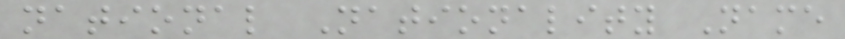national Nationality Name
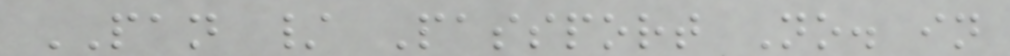PAN / Passport No. in
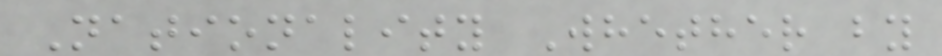Nationality Whether by
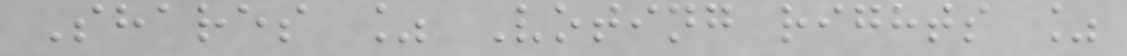Shares % Voting rights %
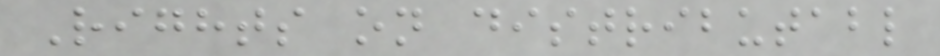Rights on distributabl
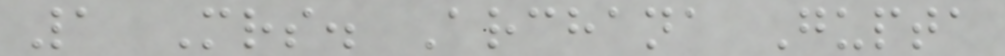1 Mrs. Archana Gupta
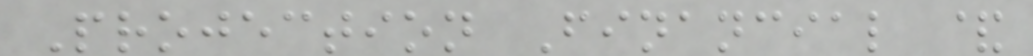Projection Financial &
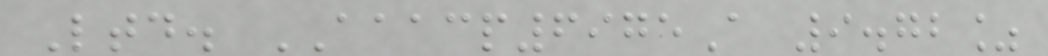Ltd. AAACP6975A 9.72%
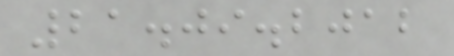21.09.2012
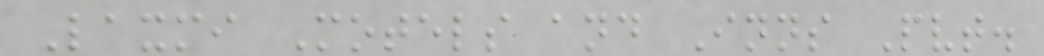Laxmi Motels and Inns Pvt.
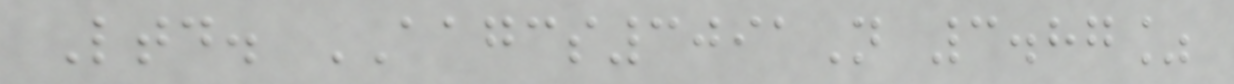Ltd. AAGCS3091N 3.87%
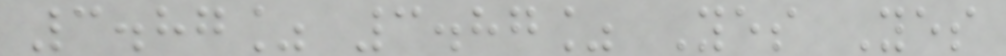3.87% 3.87% Yes Yes
